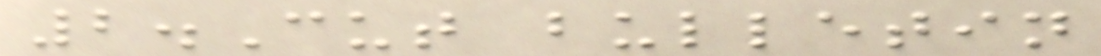2.Cut bulletin
